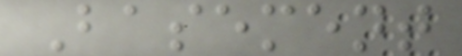Basement
